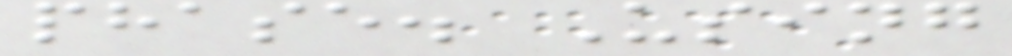phase. Using
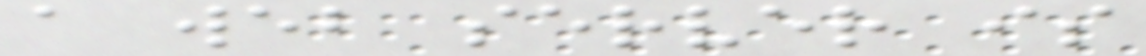a web server is
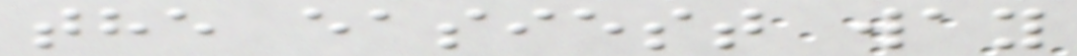the easiest way
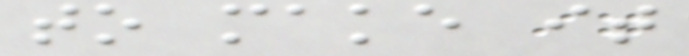to make it
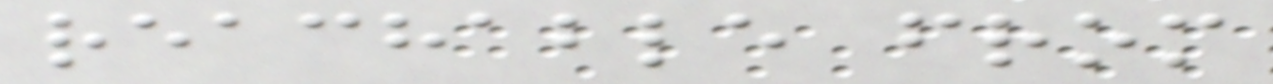reachable from
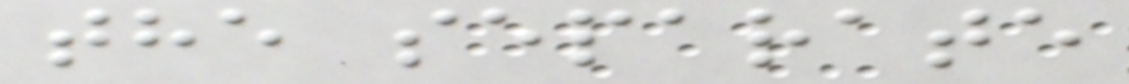the separate
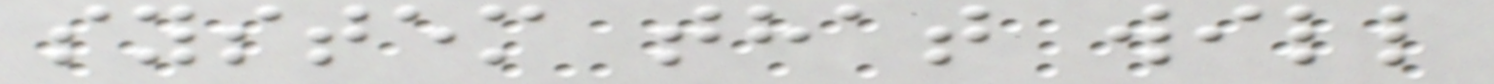system that will
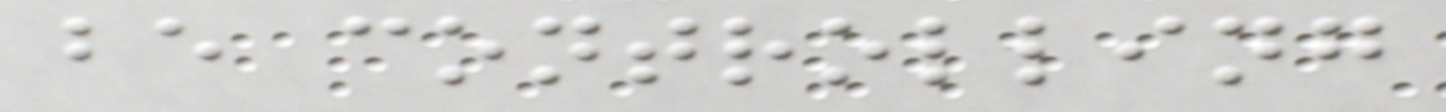be controlling
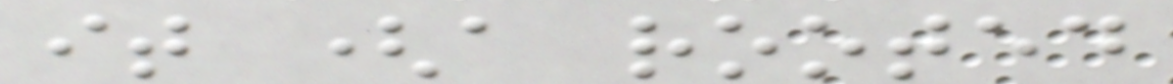it (a rooted
